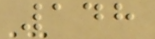148
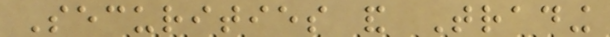Securities and Trading
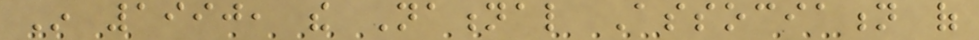In 1990, the National Association of
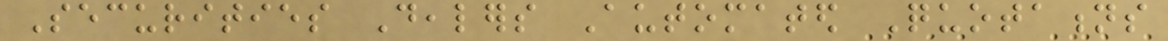Securities Dealers Automated Quotations
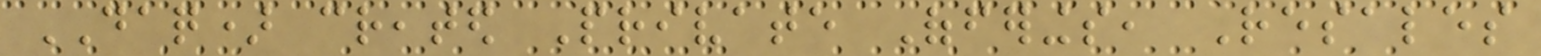DAQ) created Private Offerings, Resales
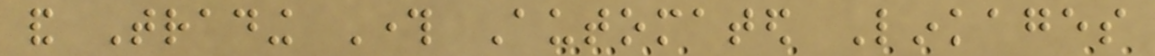and Trading Through Automated Linkages
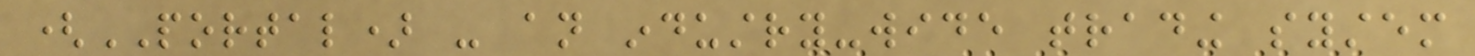(PORTAL) - an industry-wide trading system
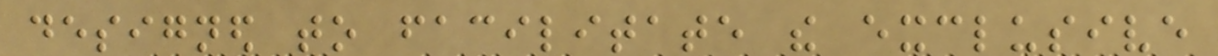designed to facilitate the exclusive
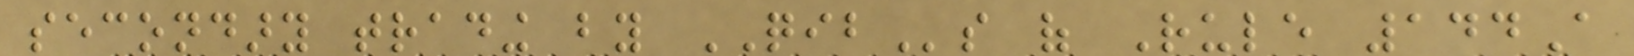secondary trading by QIBs of Rule 144A
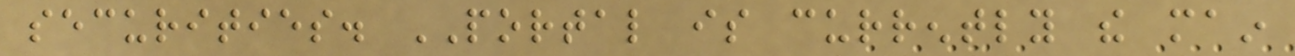securities. PORTAL is currently the main
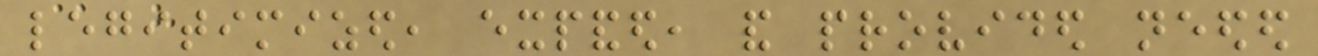legitimized, expanded, and provided needed
